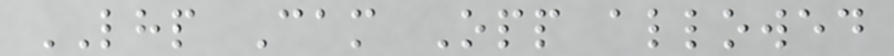LHP Cam Opp allowed
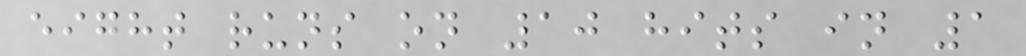eight runs on 10 hits in 1
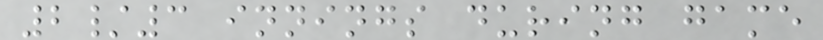2/3 innings during game
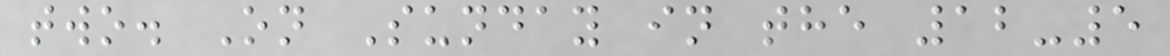two. On Sunday in the 12-5
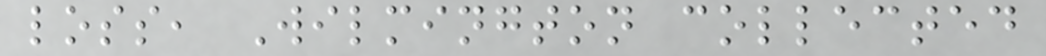loss, Wilmington collected
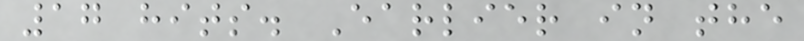17 hits. Earlier in the
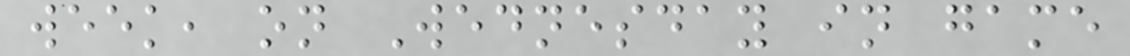week, on Wednesday in game
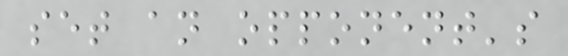set an opponent's
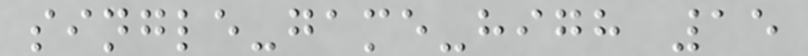single-game-high 15
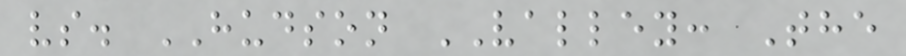vs. HUDSON VALLEY: The
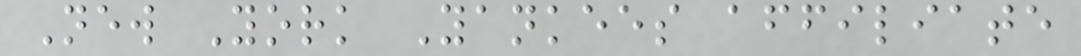New York Yankees affiliate
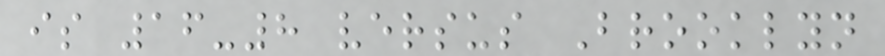is 16-8 versus Brooklyn
